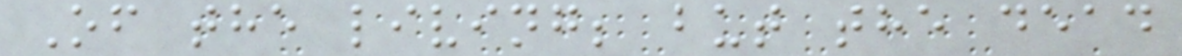Of the living; but the dead
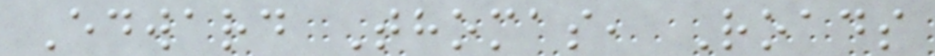Edward Thomas, Roads
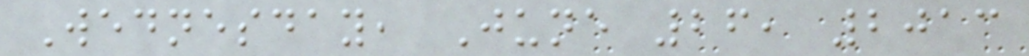Wednesday, June 26, 2013
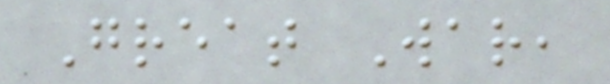Great War,
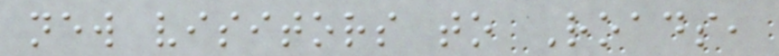new visitors to Roads,
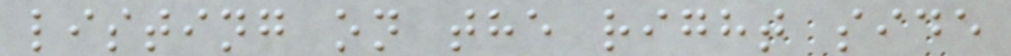listing on the right side
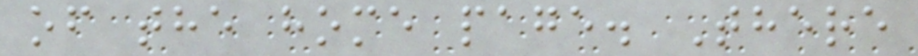of the home page. There
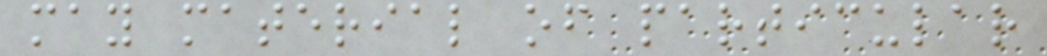may material of particular
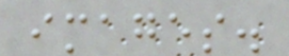images.
